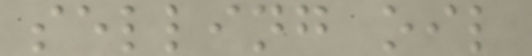selling oil
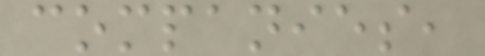companies,
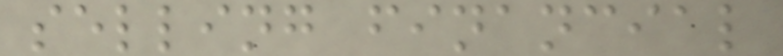selling financial
